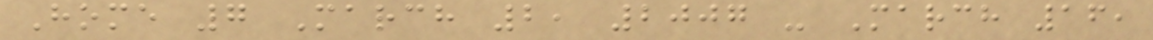Home 7 March 2, 2007 - March 16,
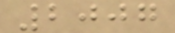2007
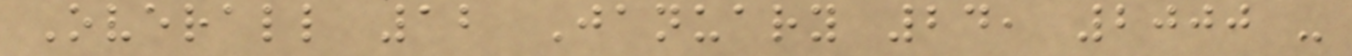Overall 12 January 24, 2000 -
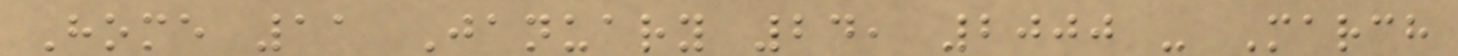Home 11 January 24, 2000 - March
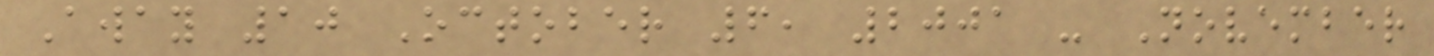Away 10 October 6, 2001 - November
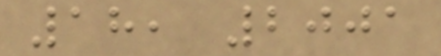18, 2001
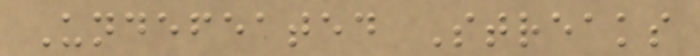Undefeated Streaks
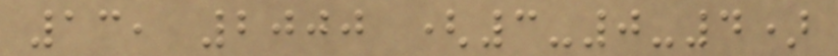13, 2000 (3-0-4)
